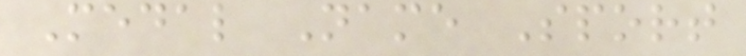Medal Name Sport
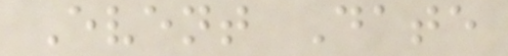Event Date
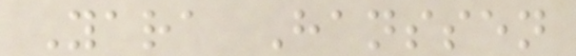Yara Hanssen
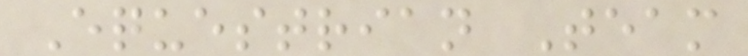Equestrian Team
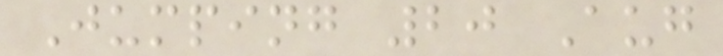Jumping 20 Aug
